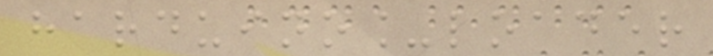harduino_loader
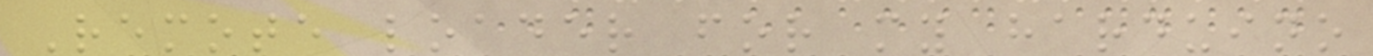Remote loader for my harduino
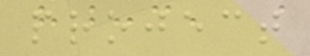project
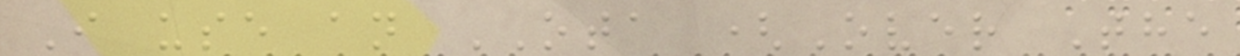I use an OTA (Over The
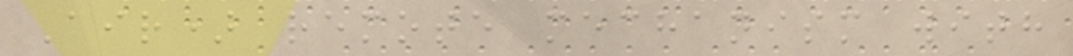Air) remote mechanism with
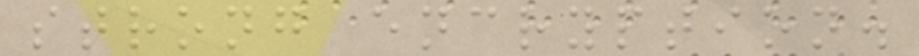strong encryption.
